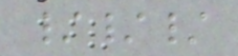///
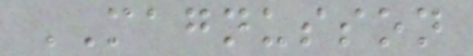MAGNUSSON
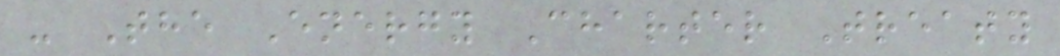- The Energy Charter Treaty
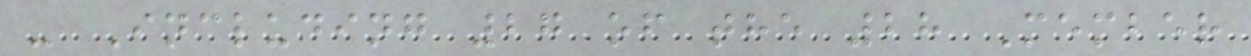- Including 27 of the 28 Member
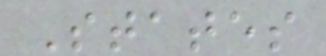States
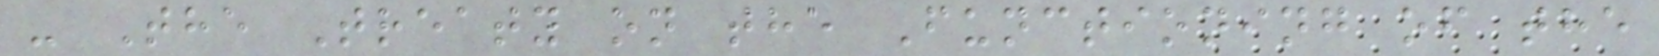- The Treaty on the Functioning of the
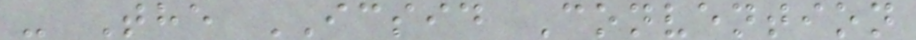- The ICSID Convention
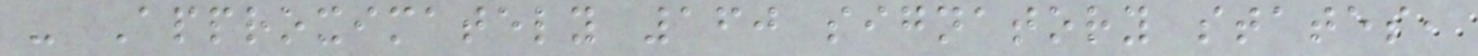- Approximately 160 signatory states,
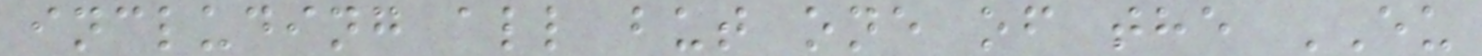including all but one of the EU
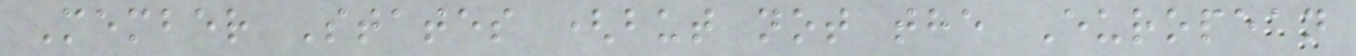Member States (but not the European
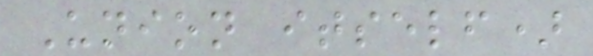Union itself)
